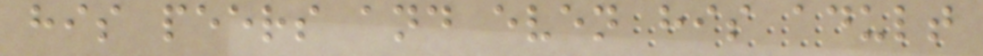his peers and even his adult
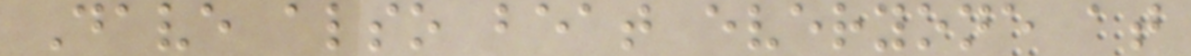Dave also beat everyone at
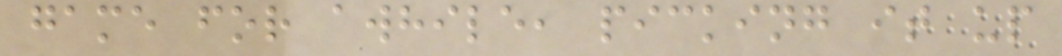game for awhile, picking it up
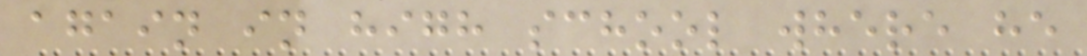again in high school where he
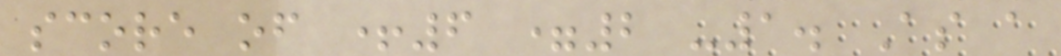score of +6 =2 -1. As a
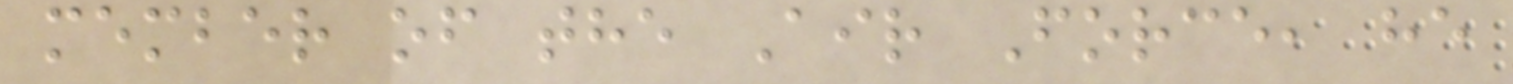member of the Air Force, he
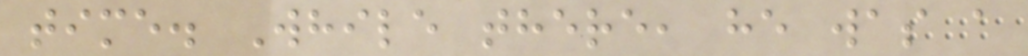time. While there, he was a
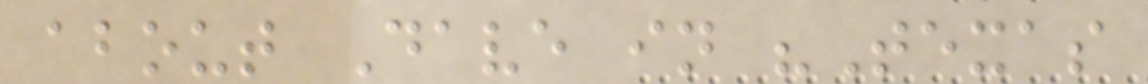about Dave in "Texas
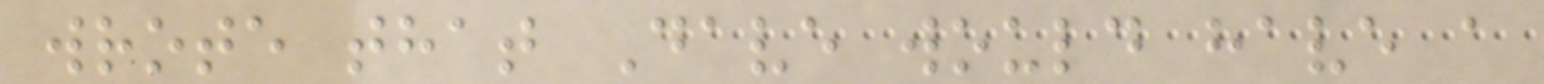wrote that Dave would have a
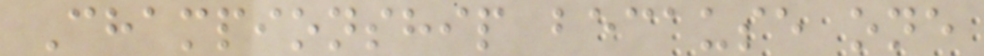Championship because one
